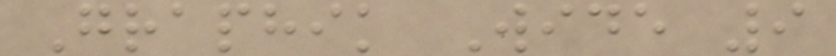Graphik Wide 9
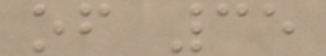of 35
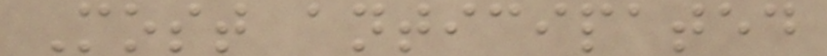Most anticipated
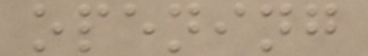opening
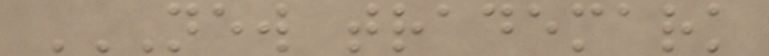NEW TRADEMARK
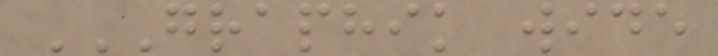GRAPHIK WIDE
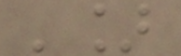']
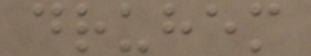druhem
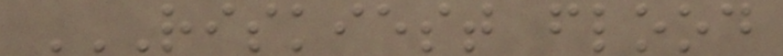RISKIEST FLOOD
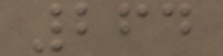264
